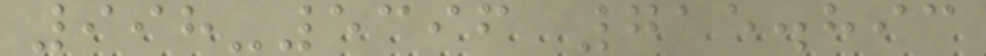998-5396 715.893
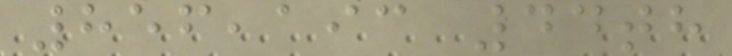856,193 44th
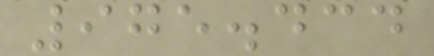975.434
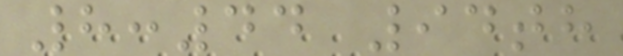8:44 94th
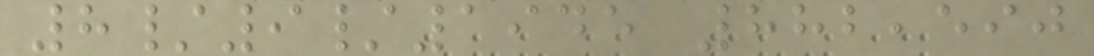8/9/1945 882,590
